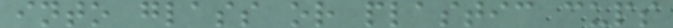into glass or plastic cups
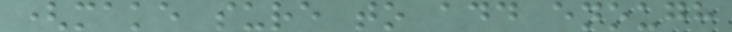(make sure to add enough
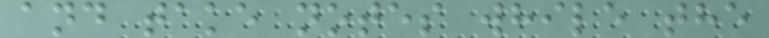and take notes while the
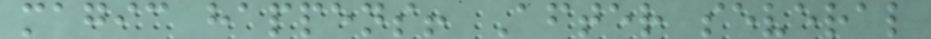magic happens! After several
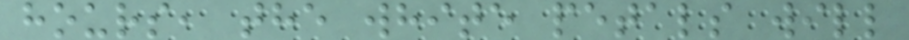hours, the white petals will
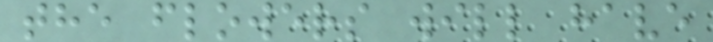the flowers will have
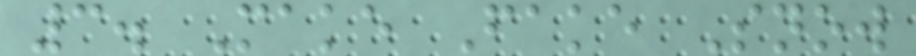3. Make Fake Snow
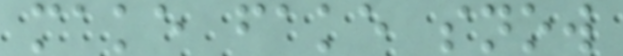make fake snow
